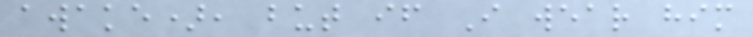awake), but if I wear him
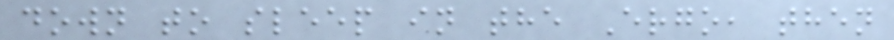down to sleep in the Ergo, then
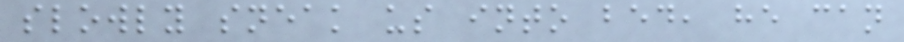slowly sneak us into bed, he can
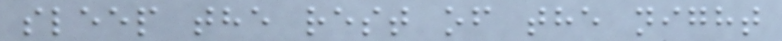sleep the rest of the night
